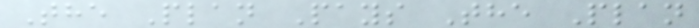The Plan Pays The Plan
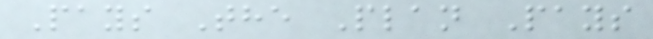Pays The Plan Pays
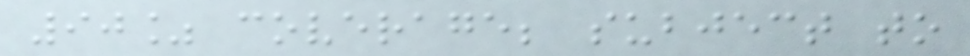90% coverage; subject to
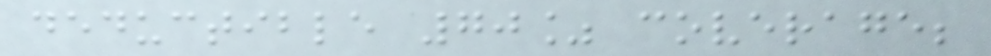deductible 70% coverage;
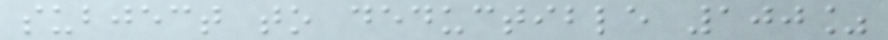subject to deductible 100%
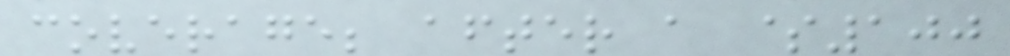coverage; after a $100
